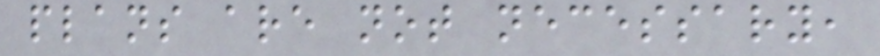plans are not necessary,
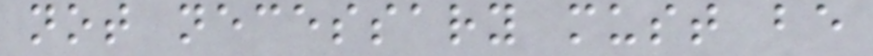not necessary must be
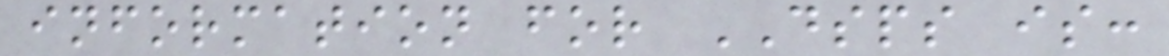information for DSPS is:
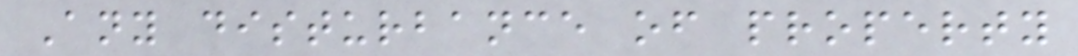Any disturbance of property
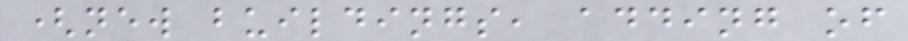(new buildings, adding of
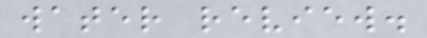water review.
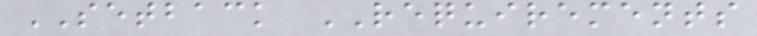SETBACK REQUIREMENTS
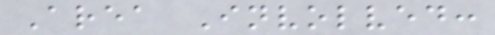Area Involved:
